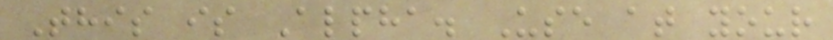This is Alpha. Use at your
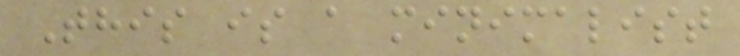This is a minimalist
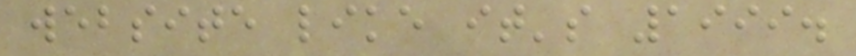website like it's 1999.
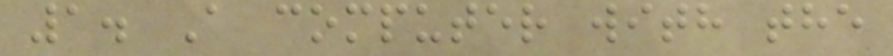1. A computer with the
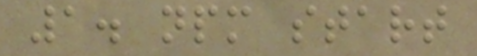1. npm start
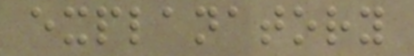explanatory
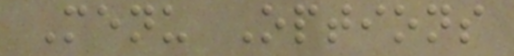Menu Options
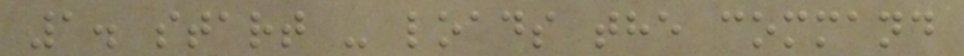1. start - loads the command
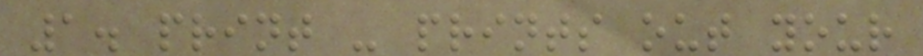1. print - prints out your
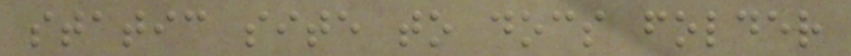static site to docs folder
